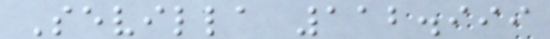Sevilla 112.999
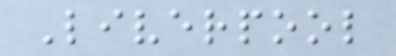Liverpool
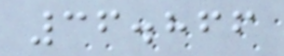36.866
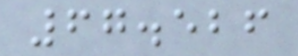67.526
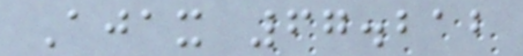Ajax 67.212
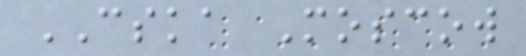CSKA Moscow
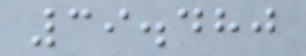39.480
